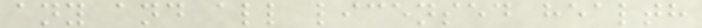any and all licensed health
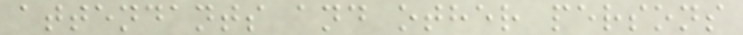attendants and other persons
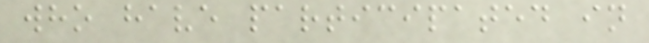who have participated in
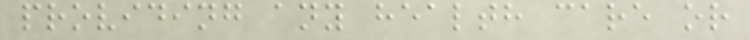providing any health care or
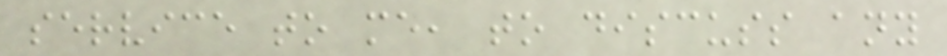service to me, to discuss any
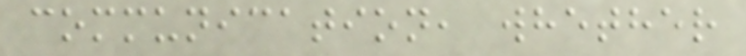communication, whether
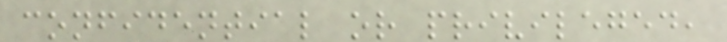confidential or privileged,
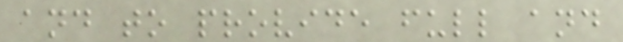and to provide full and
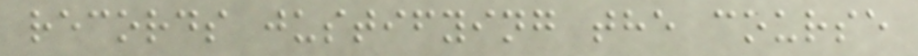records justifying the course
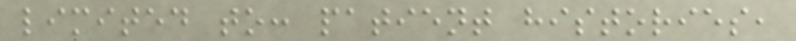limited to: patient histories,
